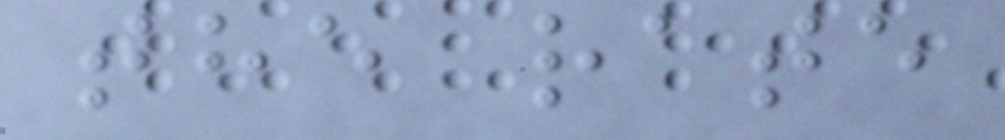the rate
